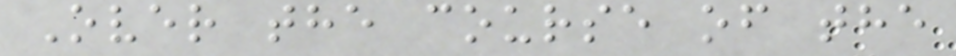Over the course of the
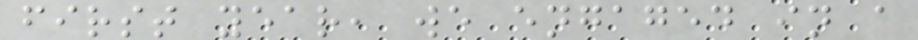first year, we engaged in a
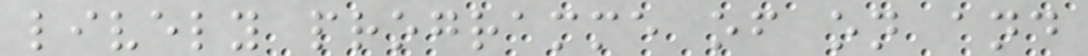lively programme of on and
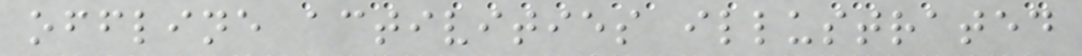offline activities illustrated
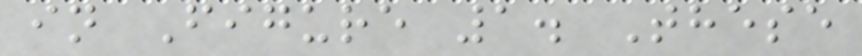in Figure 1. These
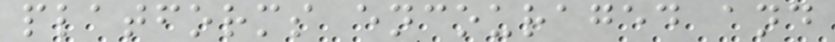platforms encouraged and
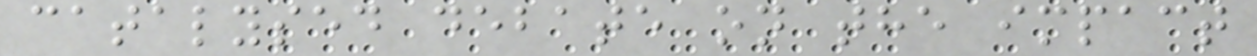catalysed debate on the impact
